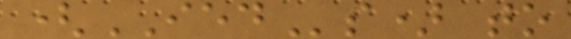(IEDs) to
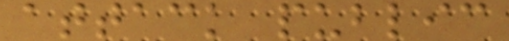attack public
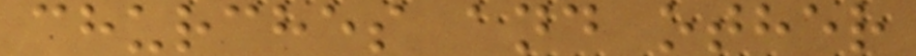churches and other
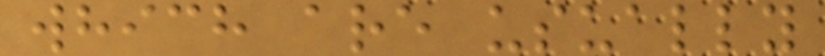which are usually
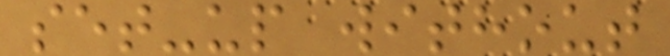set-up without
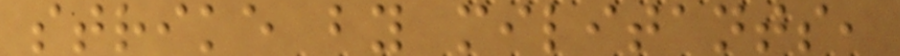strike by militants,
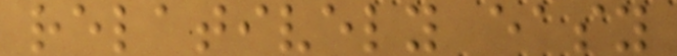relatively easy
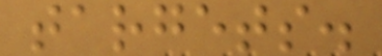targets.
